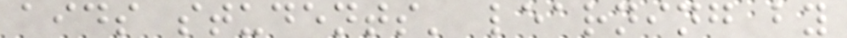aids students' learning by
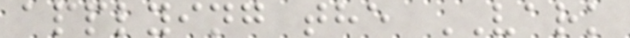applying the VARK
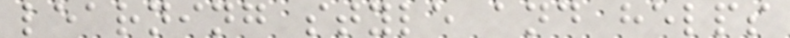learning style and helps
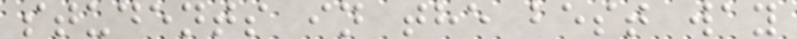students in the best way
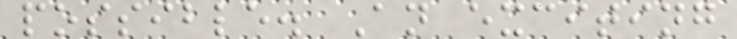possible. An exciting
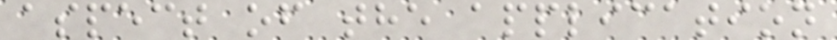aspect of the application
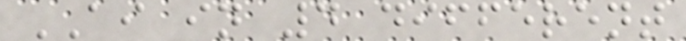AI in 4 different
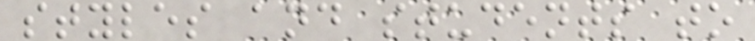styles and students to
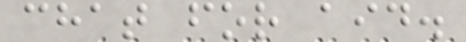chat for aid.
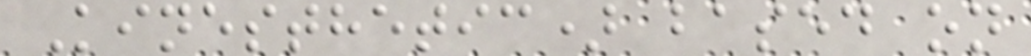Kinesthetic) based on
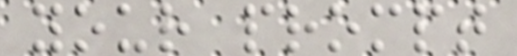your prompt
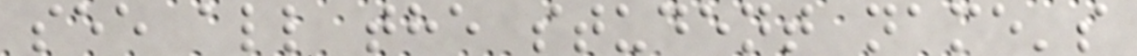see all the student name's
